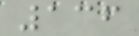136
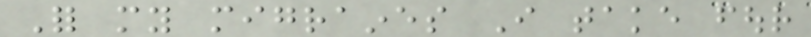For my migraines I take four
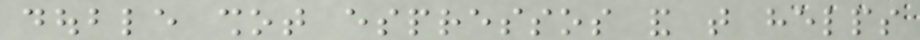double shot espressos and that helps
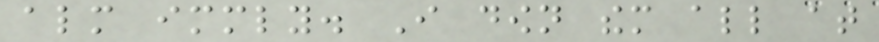almost immediately. I down them all at
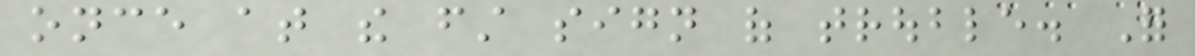once at the first sign of trouble. For
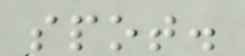spot.
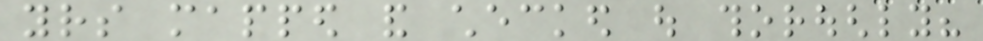yours mapped and checked out thoroughly?
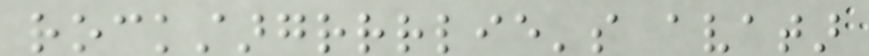rockstargrrrlie's avatar
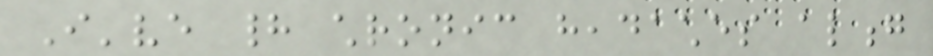I've had chronic headaches along
